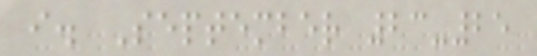i. September 23-25
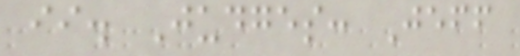ii. Judges: Jeff
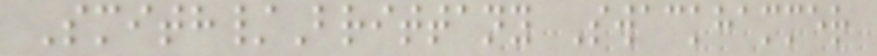Smith/Brittany Swackhammer
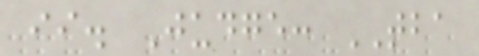ii. Judge: TBA
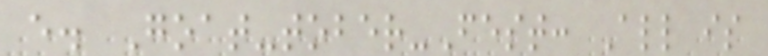e. Goat-tober-Fest: All is
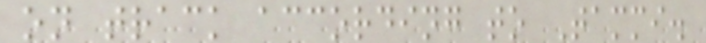on track according to Tammi.
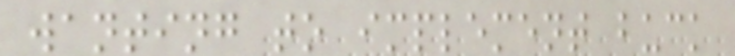wanting to implement buck
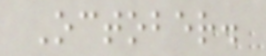October.
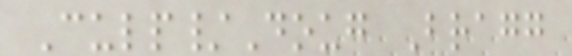Culp/Doug Bragg
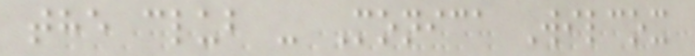the club - Monica Wilcox
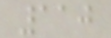110
